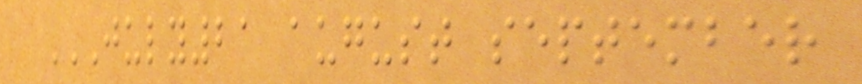JULY21 AUGUST SEPTEMBER
